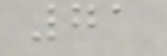71
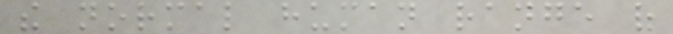the normal human range of
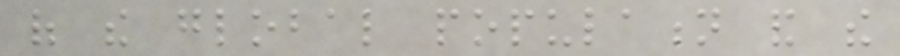of the global population and the
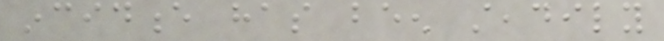incidence has been steadily
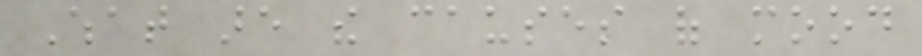What are the causes of mood
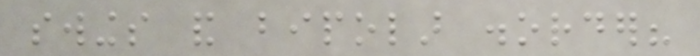swings and bipolar disorder?
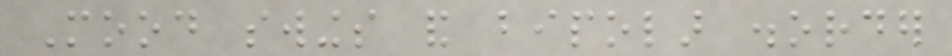Mood swings and bipolar disorder
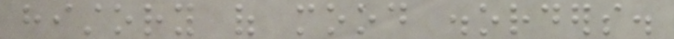history of mood disorders.
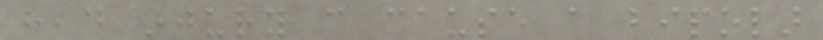head injury can cause a bipolar
